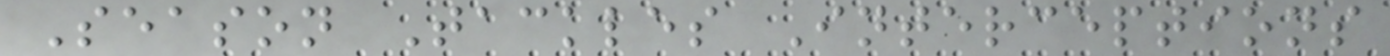Season Tackles Interceptions
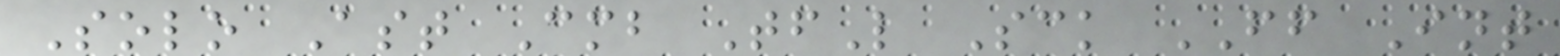Solo Ast Cmb TfL Sck FF Int
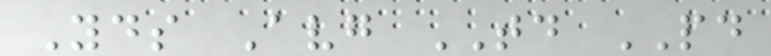Yds Avg TD PD
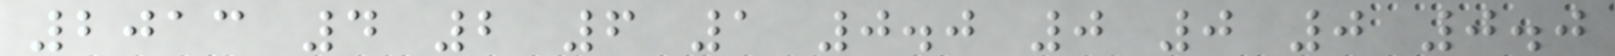2013 4 2 6 1 0.0 0 0 0 0.0
